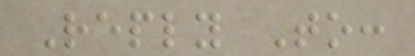Reply To:
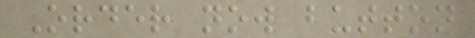Order now button
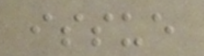issue
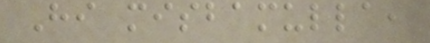Hi misbamulla,
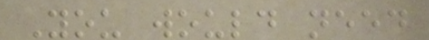You would need
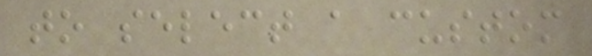to select a custom
